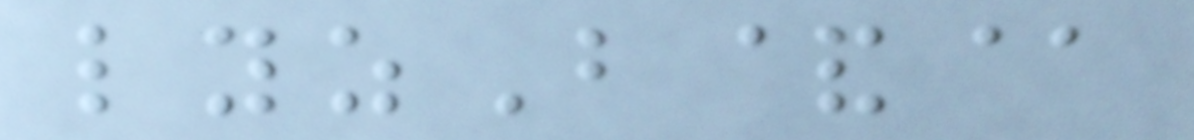lyzB&@
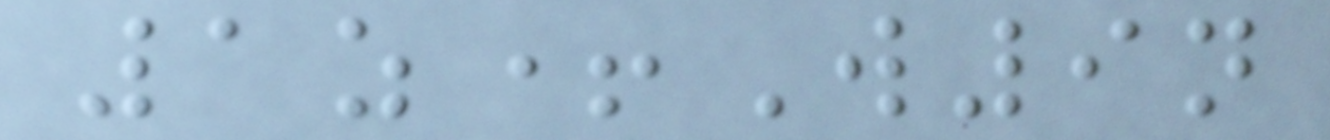1z+W9n
